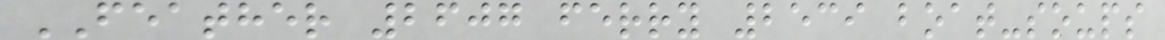FEATHER 2607 ferry 2539 boat-soups
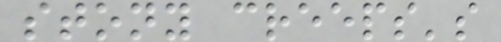stony creeps's
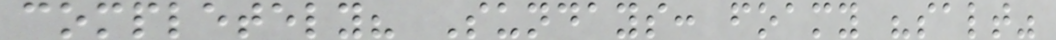completely? Sundays: foamy "salt"
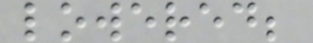lowered;
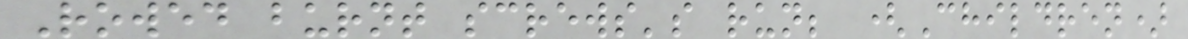Rowed burnt screws's run; (Children)
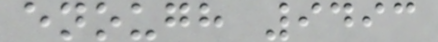enough 9493
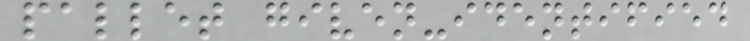pallet given-identified
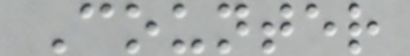Counter
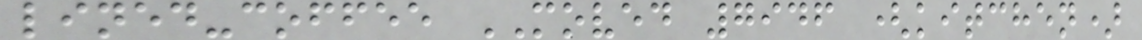lined-coffee MOVED 7946 (kitchen)
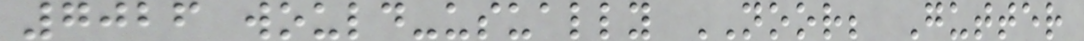7026 would-usually NOOR; Gutter
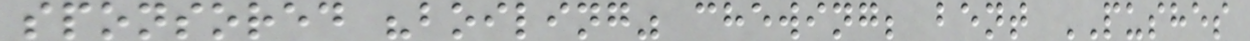sponsored "boiling" chewing; bent PUSHES
